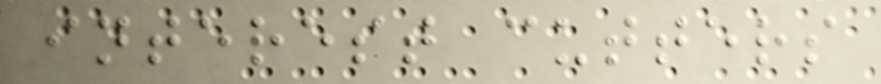interest cutters
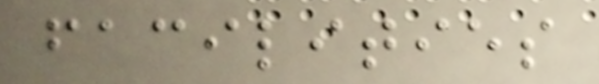facilities
